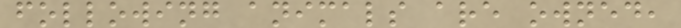following animals are owned,
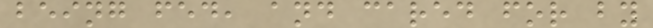being fed, and cared for by
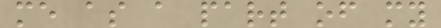me as a part of my
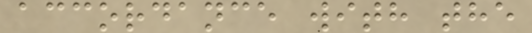accordance with the
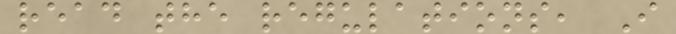read the regulations, I
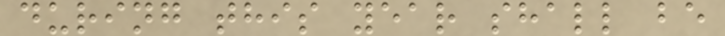during this year shall be
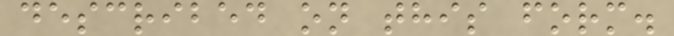described on this form.
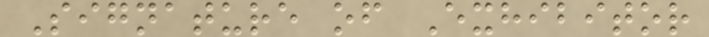Signature of Exhibitor
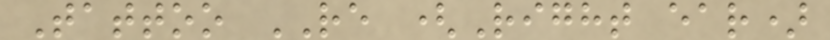Tattoo RE (Right ear)
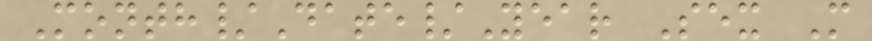Month/Date/Year Sex M
